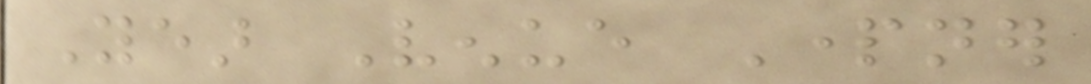Year Venue Partner
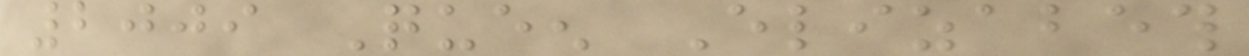2009 Queen Elizabeth
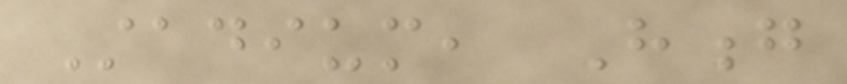Stadium, Hong
